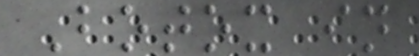Botox in
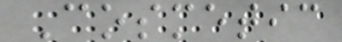Cosmetic
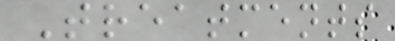Treatments
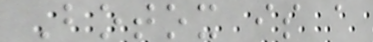Botox is a
